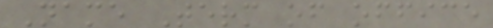Name Term of office
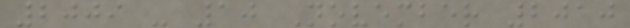2009 - 10 November 2010
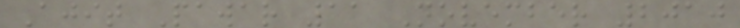Ajit Pawar 11 November 2010
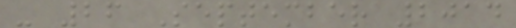- 26 September 2014
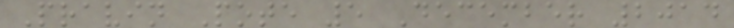Pravin Pote 5 December 2014
